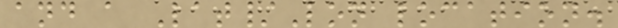and a Lat/Lon location.
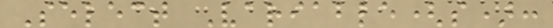Select Variable(s):
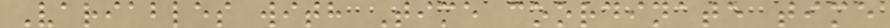Variables with Time coordinate time
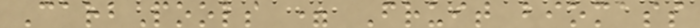CarbPools = Fruit biomass
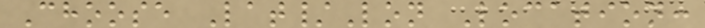Choose Lat/Lon Location:
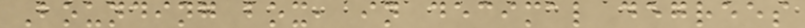Bounding box, in decimal degrees
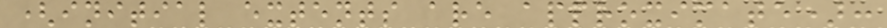(initial extents are approximate):
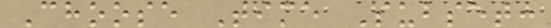Choose Time Subset:
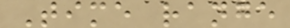Time range
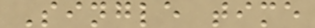Single time
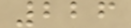226
